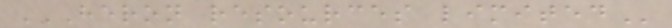HERON RESOURCES LIMITED
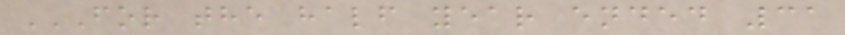FOR THE HALF YEAR ENDED 31
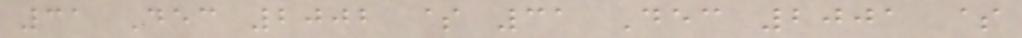31 Dec 2002 $ 31 Dec 2001 $
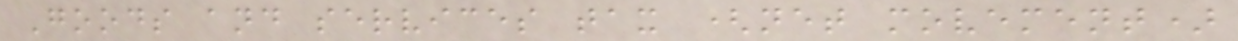Goods and services tax (net movement)
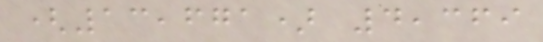(13,671) 4,369
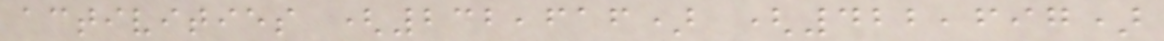activities (232,616) (422,697)
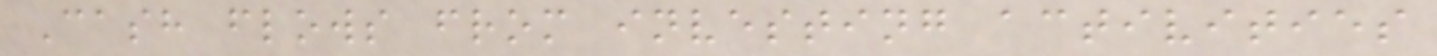Cash flows from investing activities
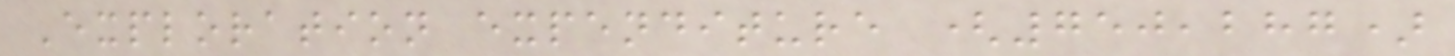Exploration expenditure (750,287)
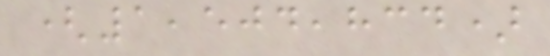(1,504,834)
